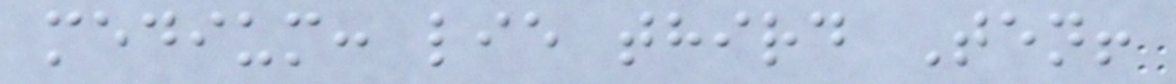medium: lie third Ten!
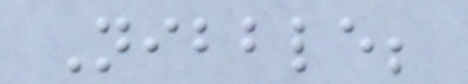Nibble;
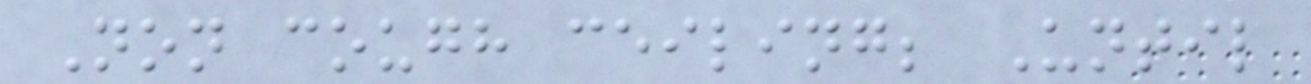Non cough ceiling; Until
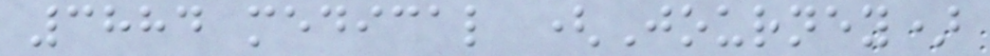3884 medical (Journey)
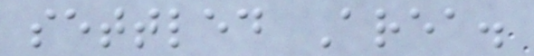settled Area.
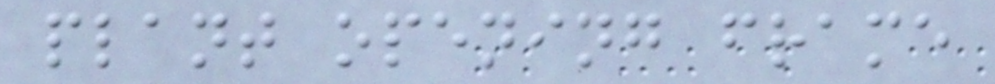plant opening frame
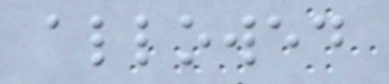allowed
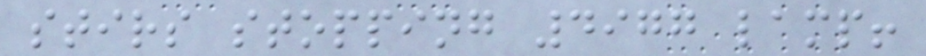stirs stopping 4977 lamp!
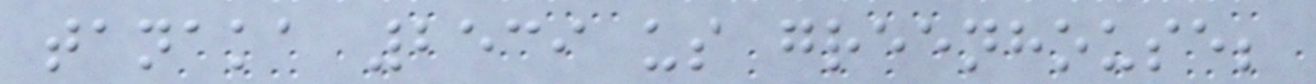tanaka 2539 us greenhouse;
